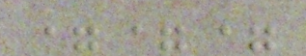===
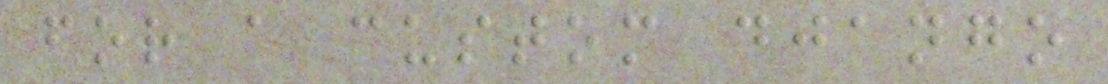for a custom django
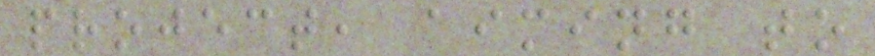project, aiming to
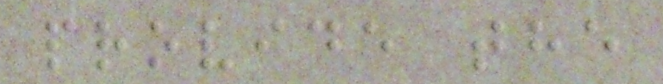provide the
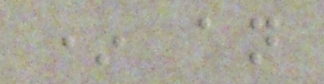* an
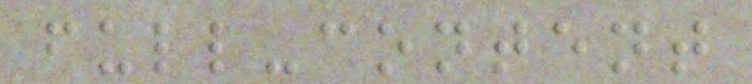full-content
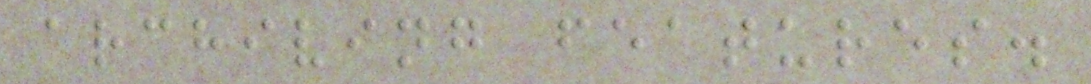archiving features.
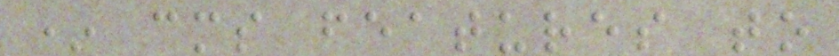* cms features to
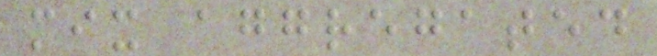mix aggregated
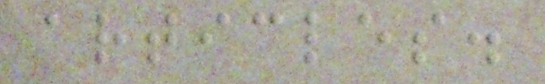articles.
